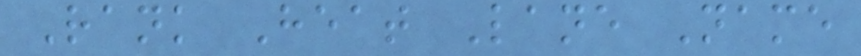Rank Heat Lane Name
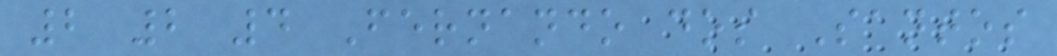2 2 4 Fernando dos Santos
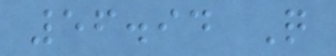56.94 Q
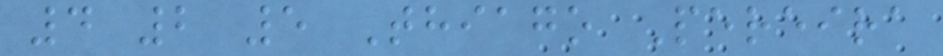4 2 5 Thiago Pereira
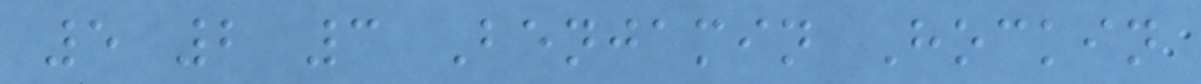5 2 3 Benjamin Hockin
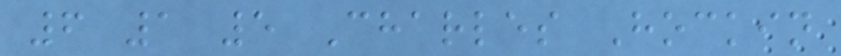6 1 5 Charles Hockin
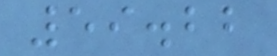59.22
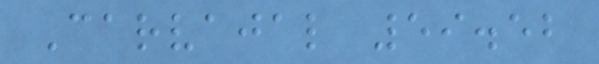Carvajal 59.52
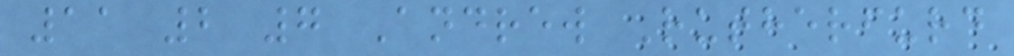11 2 7 Andrew Rutherfurd
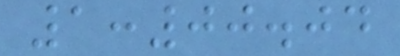1:00.04
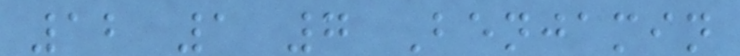12 1 7 Benjamin
